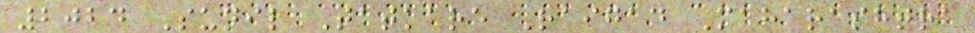2024 Sunil Tatkare Raigad Maharashtra
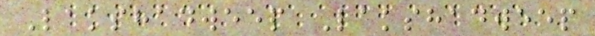Lakshadweep Lakshadweep
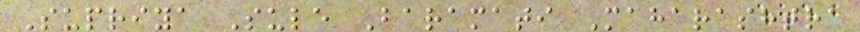Supriya Sule Baramati Maharashtra
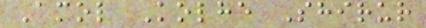Amol Kolhe Shirur
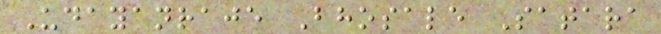Udayanraje Bhosale Satara
